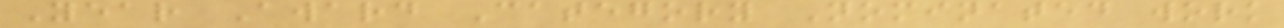Year Award Category Nominated work
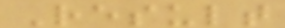Result
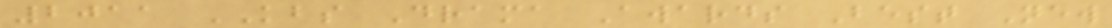2011 KBS Drama Awards Best New
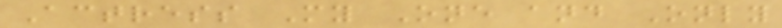Actress My One and Only
